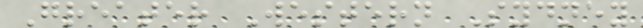Greater Western Sydney
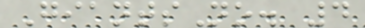GiantsNo. 4
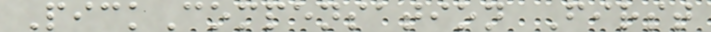PickCompensation First
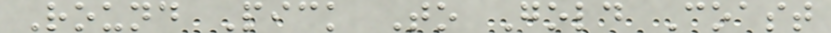Round Pick To Gold Coast
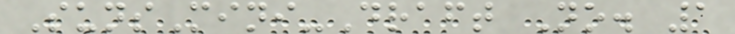SunsMini-Draft No. 1
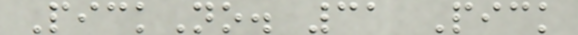PickNo. 31 Pick
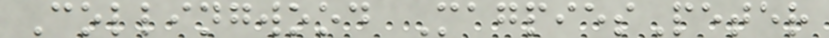Collingwood MagpiesPeter
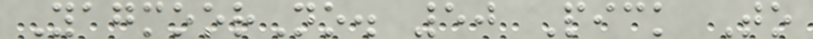YagmoorNo. 50 Pick To
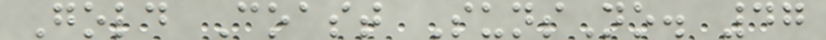Gold Coast SunsNo. 47
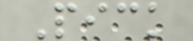Pick
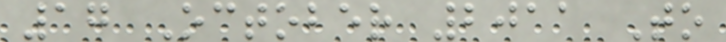17 October 2011 To
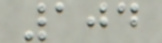104
